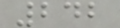242
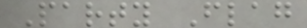Party Flag
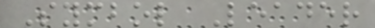Symbol Leader
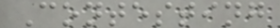Contesting
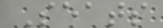Seats
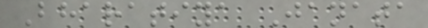Bharatiya Janata
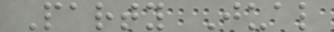Party Jual
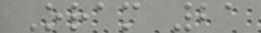Oram 21
